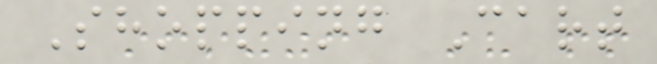Shopping Cart
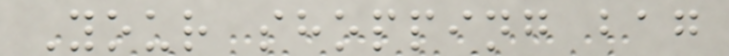Your shopping bag
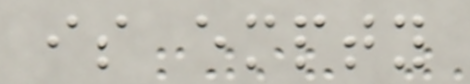is empty
